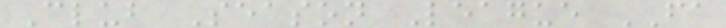Club Season League FA
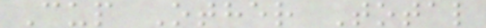Cup Other Total
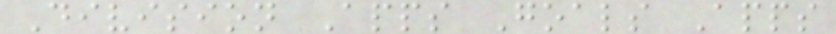Division Apps Goals Apps
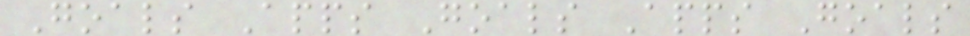Goals Apps Goals Apps Goals
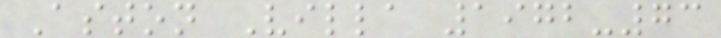Aston Villa 1972-73
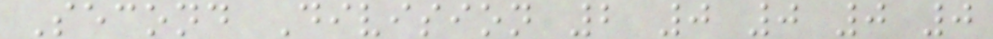Second Division 2 0 0 0 0
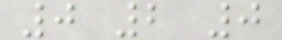0 2 0
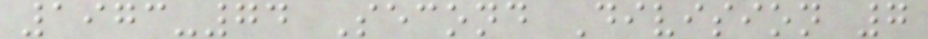1973-74 Second Division 7
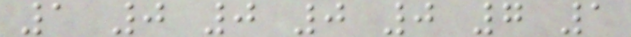1 0 0 0 0 7 1
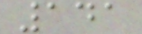141
